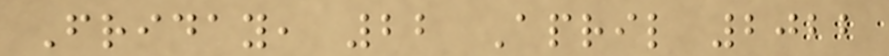Friday, 22 April 2022
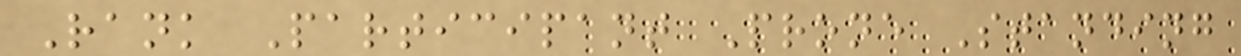Rank Participant Prone Standing
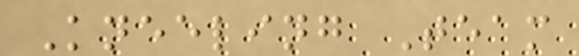Kneeling Team
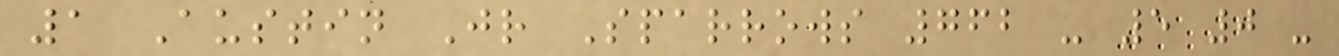1 Austin Jr Sparrows 762 - 5 0 -
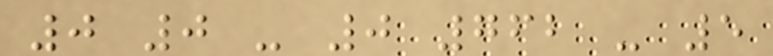0 0 - 0 762 - 5
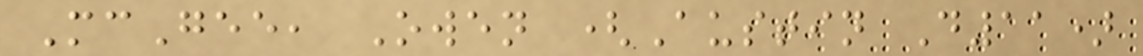McGee, Owen (Austin D11)
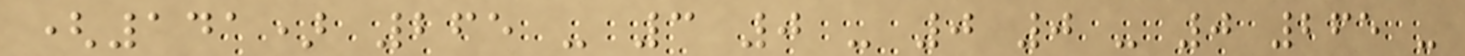(141) 265 - 3 0 - 0 0 - 0 265 -
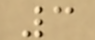3
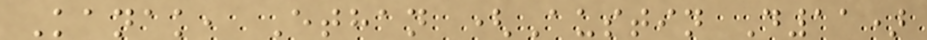Kanak, Ethan (Austin D11)
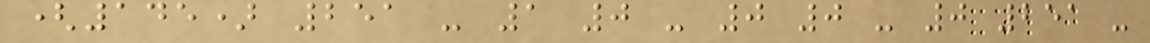(145) 251 - 1 0 - 0 0 - 0 251 -
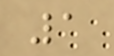1
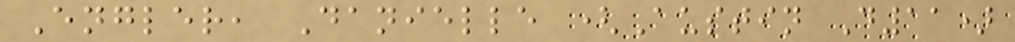Engler, Danielle (Austin D11)
